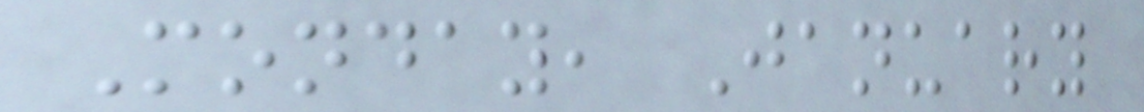Monday, January
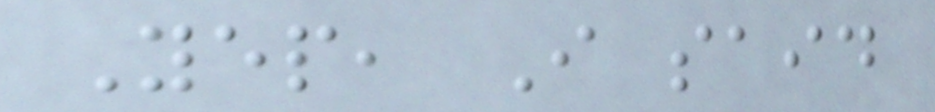Yep, I said
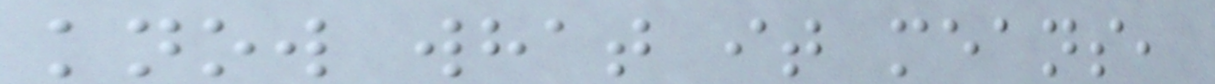know what it means,
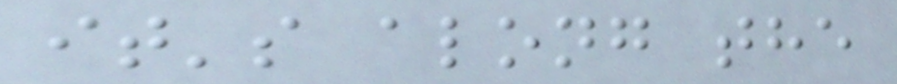it's along the
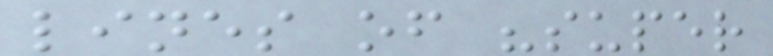lines of "super
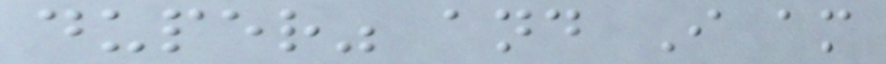duper" and I am
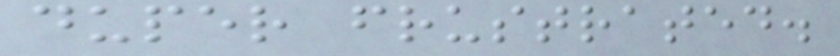duper frustrated.
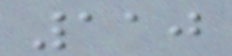110
